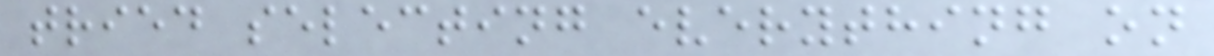tried selecting everything on
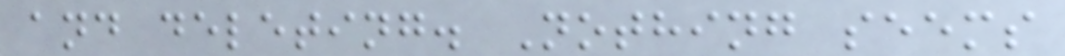and deleting. Nothing seems
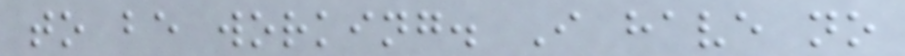to be working. I have no
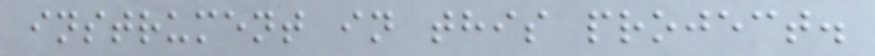instrument in this project.
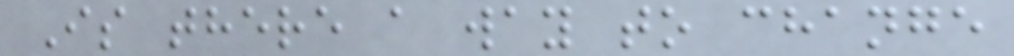Is there a way to change
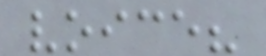voice?
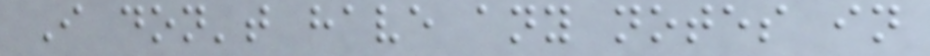I don't have any notes in
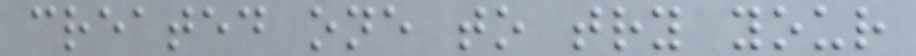created one to try your
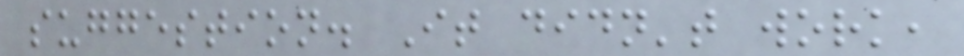suggestion. It didn't work,
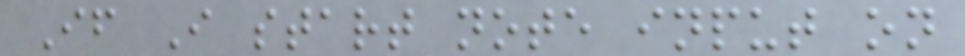If I start note input on
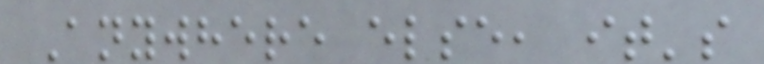Anywhere else, it's
